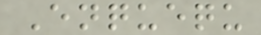Enquequ
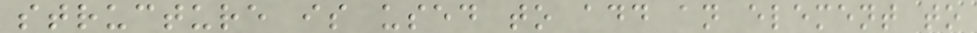structure is used to add an element to
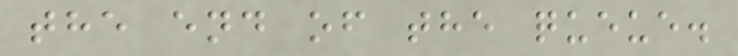the end of the queue.
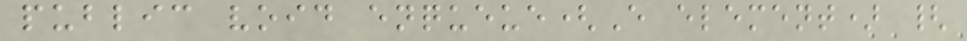public void enqueue(E element) {
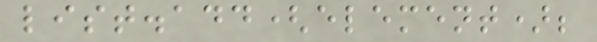list.add(element);
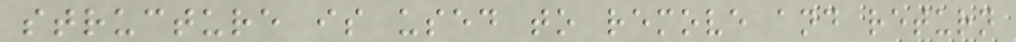structure is used to remove and return
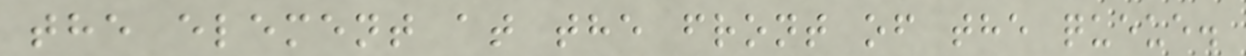the element at the front of the queue.
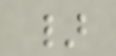}
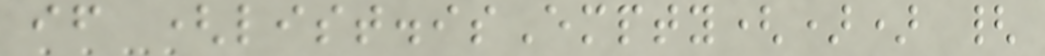if (list.isEmpty()) {
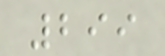299
